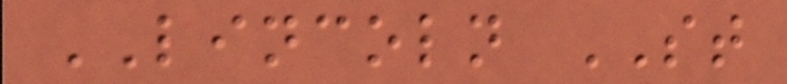LINCOLN ST
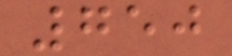750
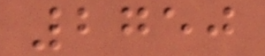2750
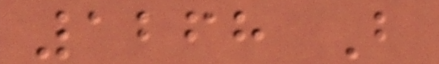1268 B
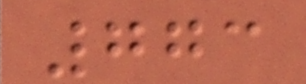773
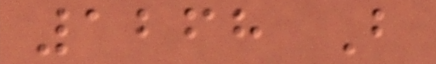1268 B
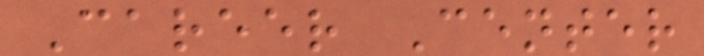Career Center
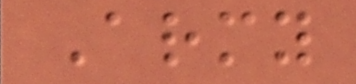Army
